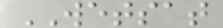WETSAT
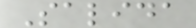Salida
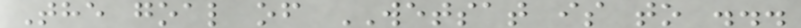The goal of WETSAT is to ...
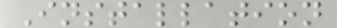Installation
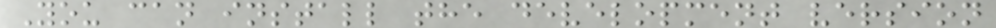You can install the development version
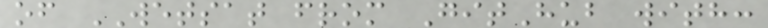of WETSAT from GitHub with:
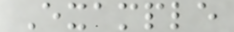Example
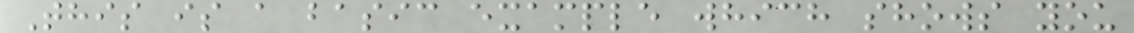This is a basic example which shows you
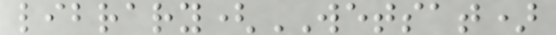library(WETSAT)
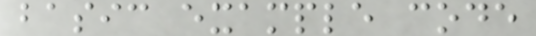basic example code
